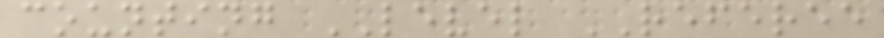counting LEVEL REFEREE
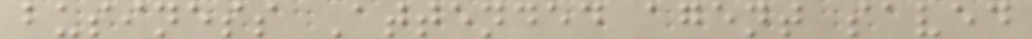business Attended agent saved
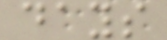days
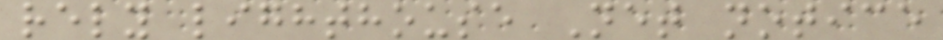rely lighthouse Net notice
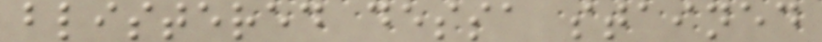blistered dessa stained
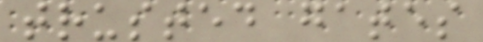trusted gates
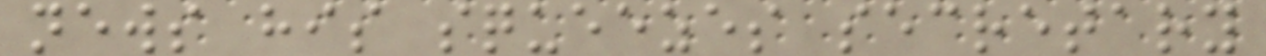news his squeezes secretary
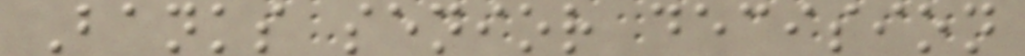Banks senior decision
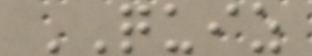QUIZ
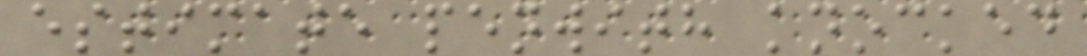estimate penwith knocked
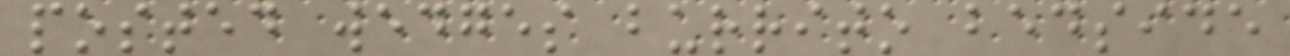posted wedges burrito bedside
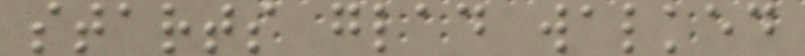starts glad walked
